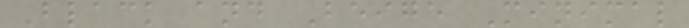Black and Beige Minimal
